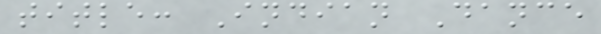title: Indian Dance
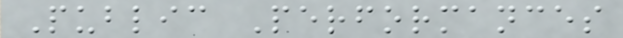Public Performances
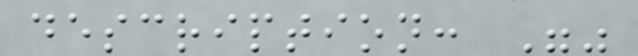description: ""
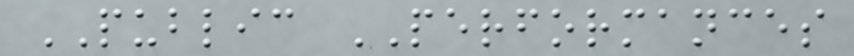PUBLIC PERFORMANCES
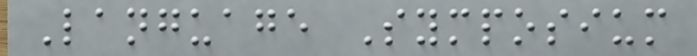Language Symposium
